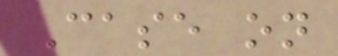Case on
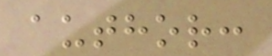author:
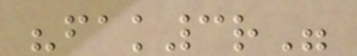"fak3r"
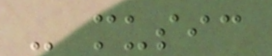- music
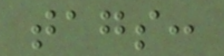tags:
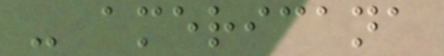- americana
